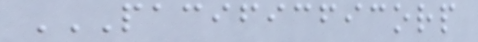PACIFICFICORP
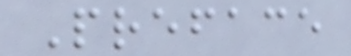Preface
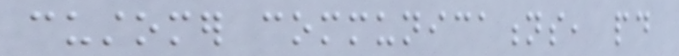customer communications, paid
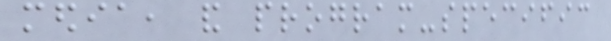media, and program-specific
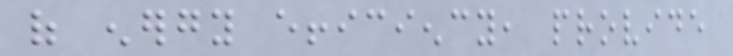of energy efficiency, provide
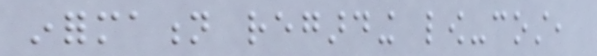information regarding low-cost,
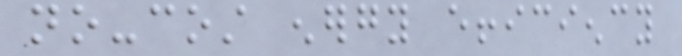no-cost energy efficiency
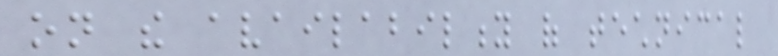on the availability of technical
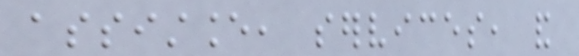assistance, services, and
